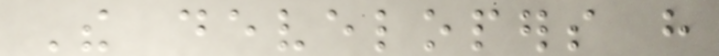The developers have
